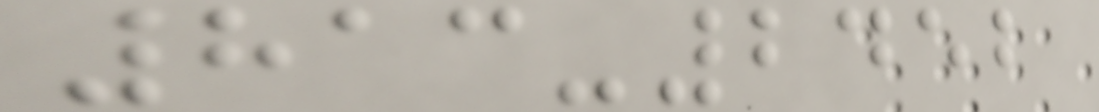813-2452
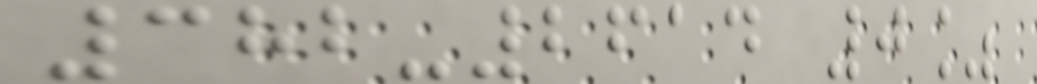382-2614 0%
